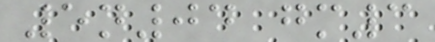5n04 gm3
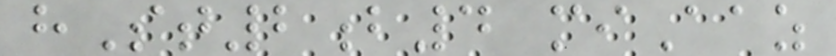hSt2b4 miAaz
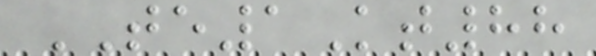TE1Kt88
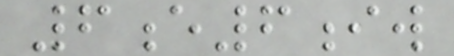6e6iw
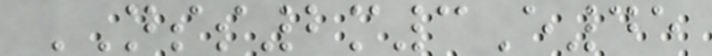NSS2m3E45
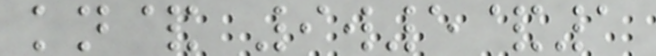kn& 9w5&1
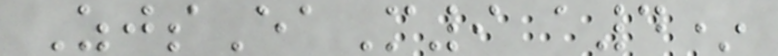ZjsEaM9 a4*
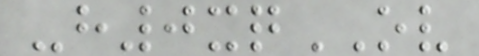-h0xqOV
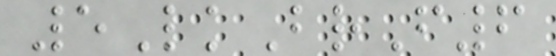5LkBrF6
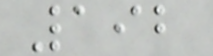192
